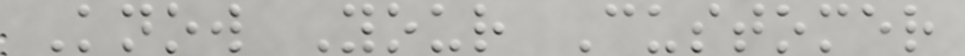Know Your Customer
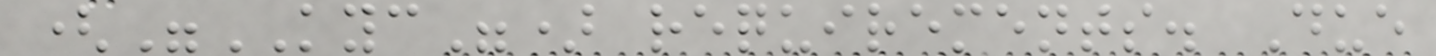("KYC") requirements. Due
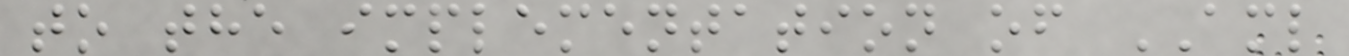to the implementation of AML
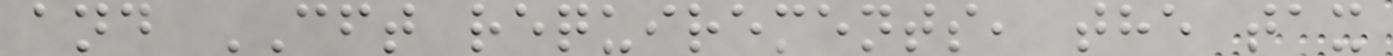and CFT requirements, the tax
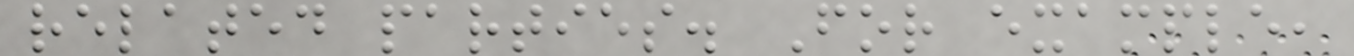related parties. For example,
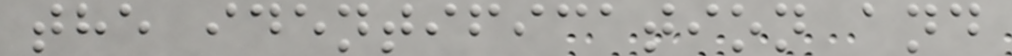the identification and
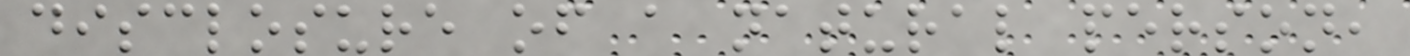disclosure of a natural person,
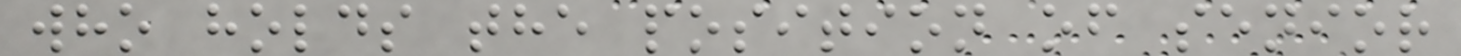who holds the position of senior
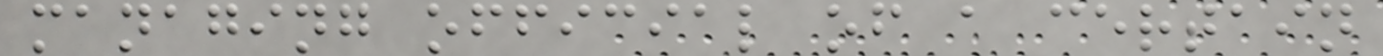managing official of a certain
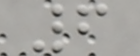6
